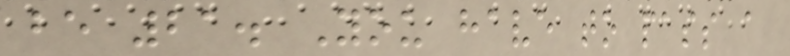be 21. You have to pass a
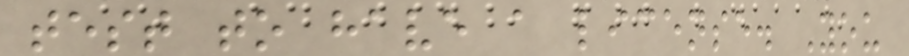test to have a license. You
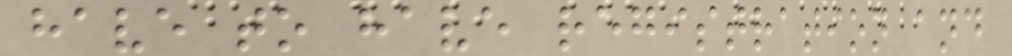have to have registration and
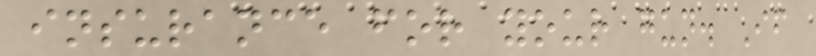insurance for your gun. If
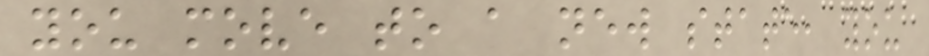you move to a new state, you
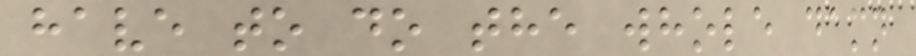have to do the whole damn
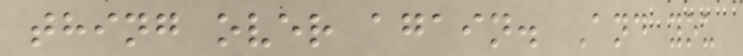thing over again. And you
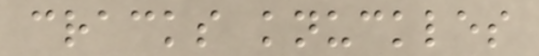cracks knuckles
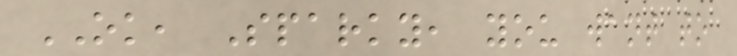OK, Sparky, you want to
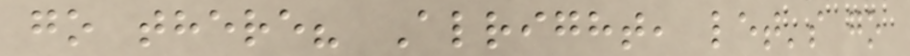go there? Alright, let's go
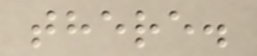there.
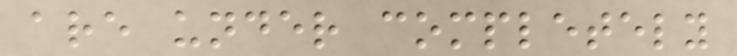are under completely
